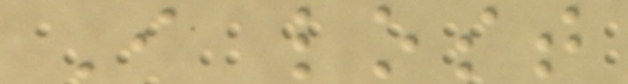I lost
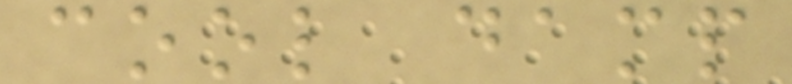cool damp
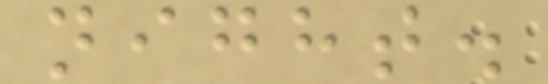night.
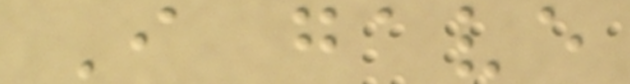I gave
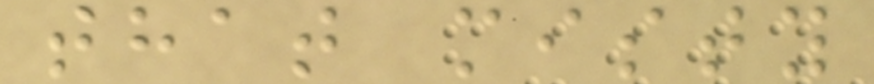that misty
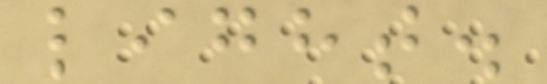light.
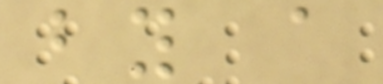by a
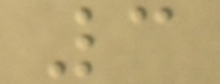3
